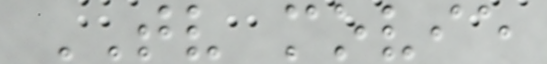TV movie
